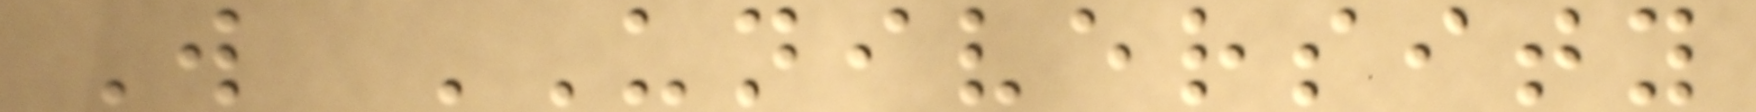W UNIVERSITY
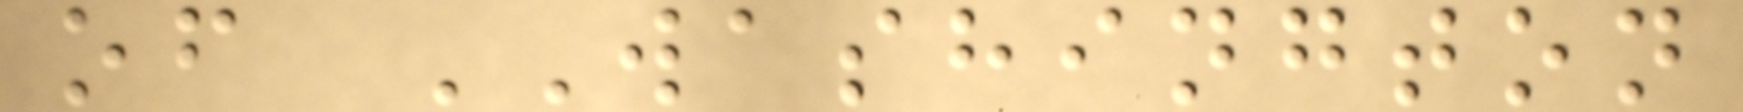of WASHINGTON
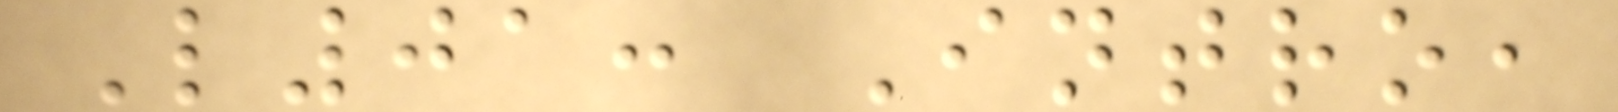L01: Intro,
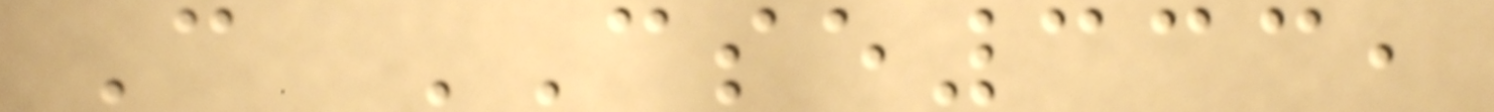C CSE333,
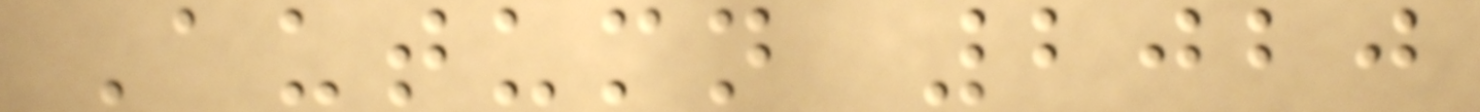Autumn 2020
